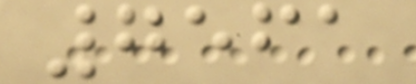7561
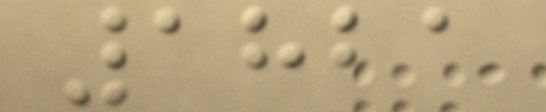1821
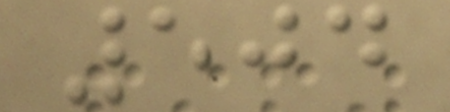504
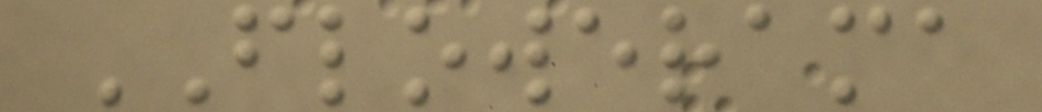FLOWERAMA
